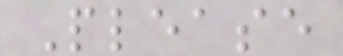Please
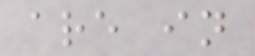are in
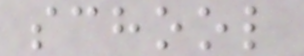school
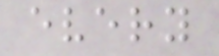every
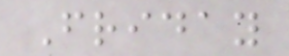Friday
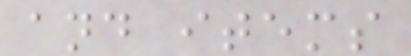and items
